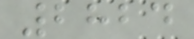2824
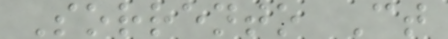Sorrento Ct
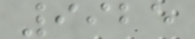9925
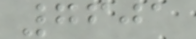7601
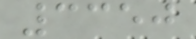3350
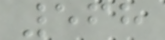568
